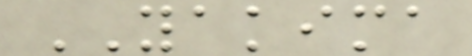YAKIMA
